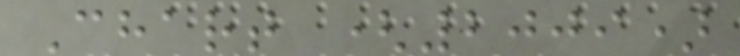Chart (2009)
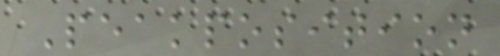Peakposition
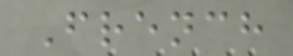French
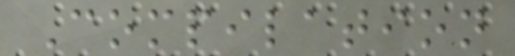Compilation
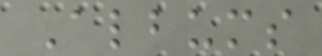Albums
